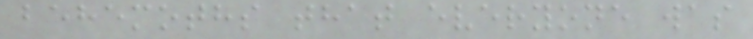behemoths that everyone was
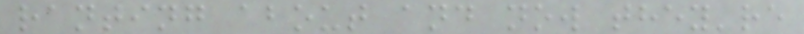ranting about and now they're
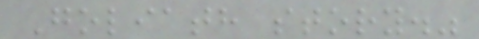Goliath story."
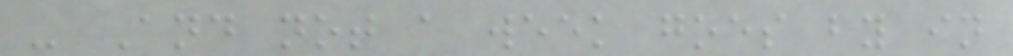- And not a week goes by in
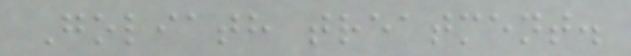Goliath treatment.
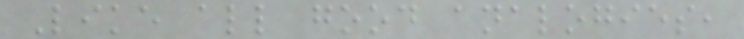Like all good analogies,
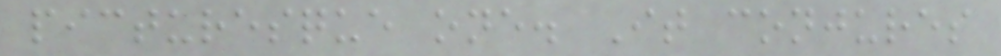picturesque one. It conjures
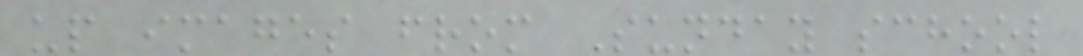up images from Sunday school
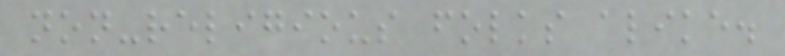non-religious folks alike.
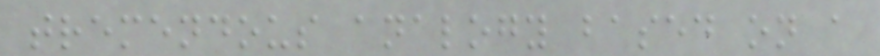tremendous analogy based on a
